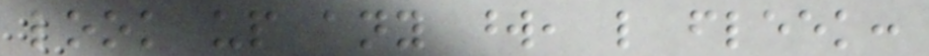look up any word, like fleek:
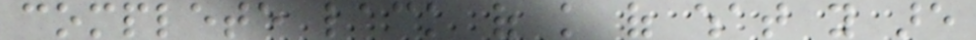complete lack of knowledge of what you are
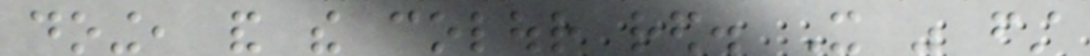doing, and the colour red. It was first
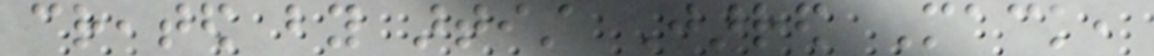created by artist Jarred Mack,
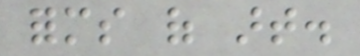forms of art.
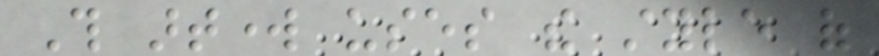This artwork uses the style of
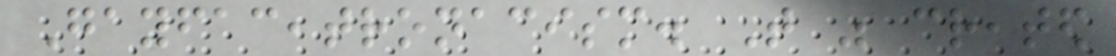Gayfaceatronacism. That was created
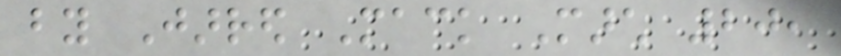by Jarred Mack March 20,
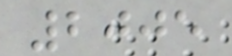2005
